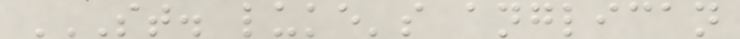ST. LUKE'S ANGLICAN
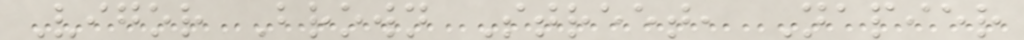Vigor Brown Street, Napier
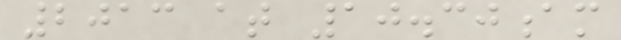2013 at 10.30am
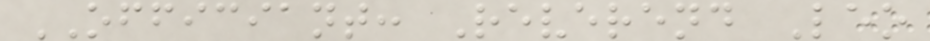OFFICIANT: Reverend Leo
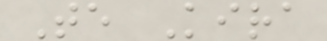Te Kira
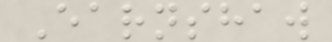Earnshaw
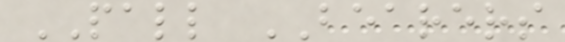PALL BEARERS
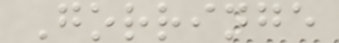Gorringe
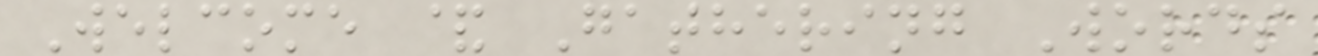Welcome & Gathering Words
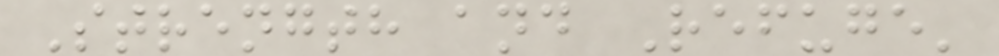Strength and Refuge'
